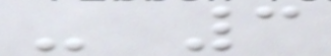- 3
